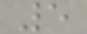5
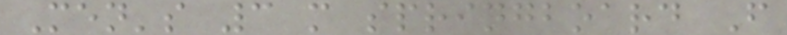Men's 3 m springboard F
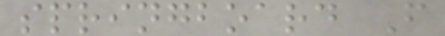springboard F
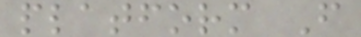platform F
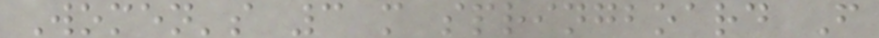Women's 3 m springboard F
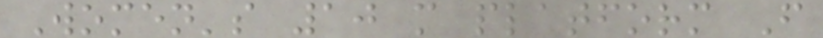Women's 10 m platform F
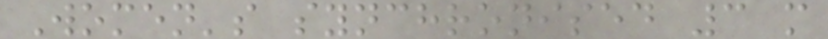Women's synchronised 3 m
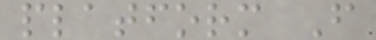platform F
